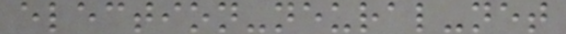election-neural-net
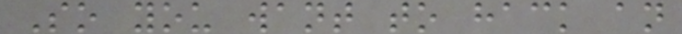So you want to hack an
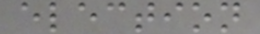election
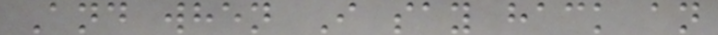And when I say hack an
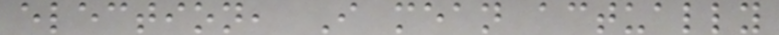election, I mean actually
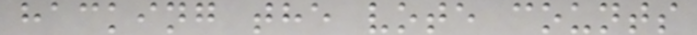hacking the vote counts
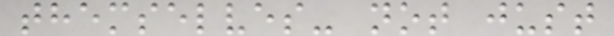themselves- not just
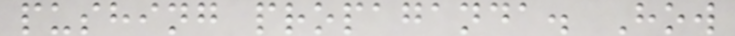pushing propaganda. How
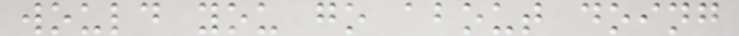would you go about doing
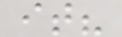it?
